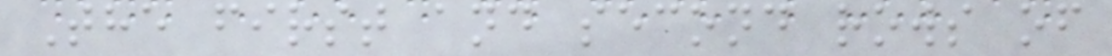The first and second rows of
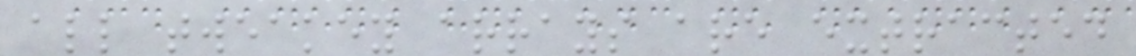all tweakey arrays are extracted
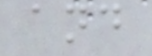and
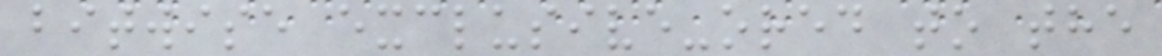bitwise exclusive-ored to the
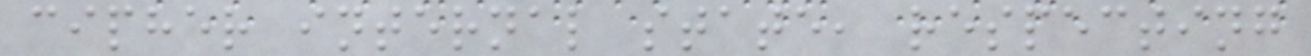cipher internal state, respecting
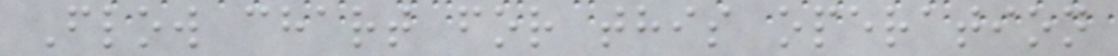Flow chart for this operation
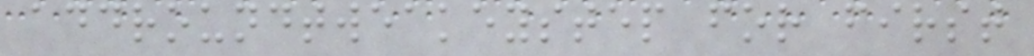addroundtweakeystep for first
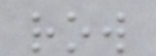row
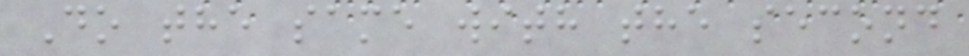Do the same with the second
